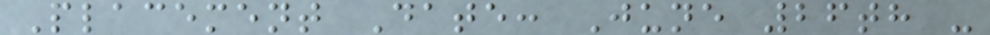Placement Date: June 26th -
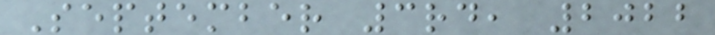September 3rd, 2022
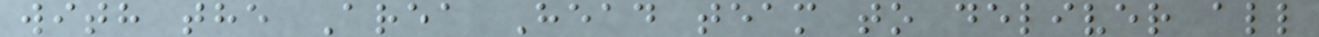with the Area Head team to deliver all
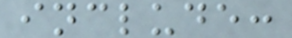include:
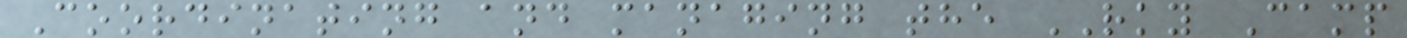Coordinating and managing the RKY Camp
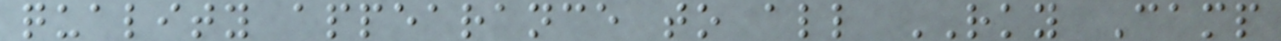quality appearance to all RKY Camp
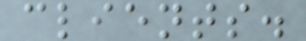clients.
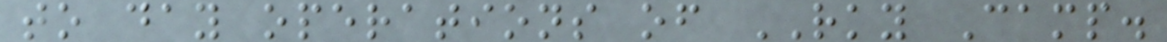to day operations of RKY Camp.
